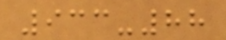933-88
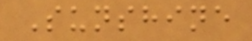Sunshine
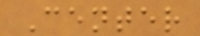Center
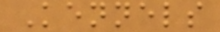Kennels
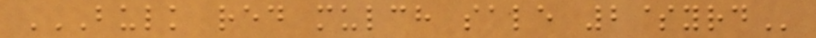BULK RED MULCH SALE 2$YRD
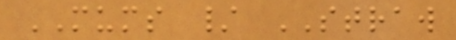MUMS / STRAW
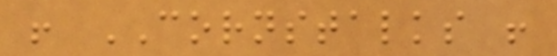! CORNSTALKS !
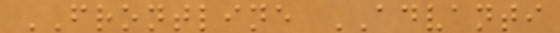FRONTLINE ADVANTI
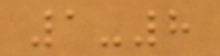1-8
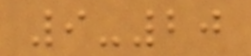9-20
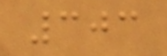303
